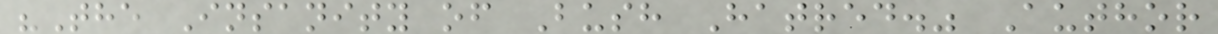"The Insanity of Bush Hatred." Author
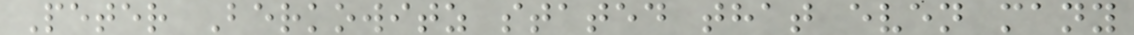Peter Berkowitz stated that even many
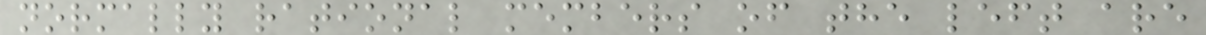normally rational members of the left are
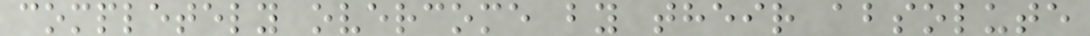completely overcome by their absolute
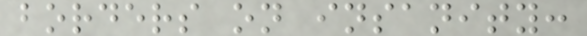borders on insanity:
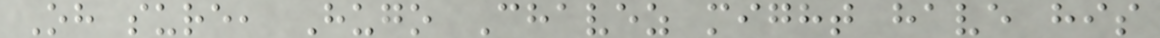Oh sure, Hugo Chavez might have his
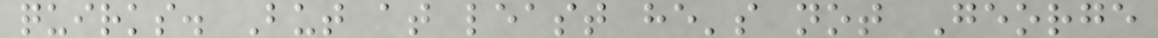quirks. But at least he's not George
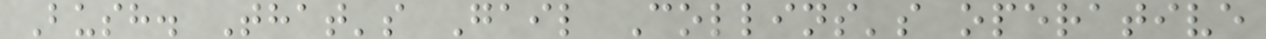Bush. That's Gail Collins's operative
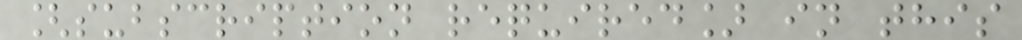[subscription required] in this
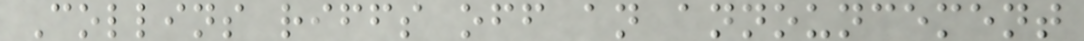Collins riffs off an announcement
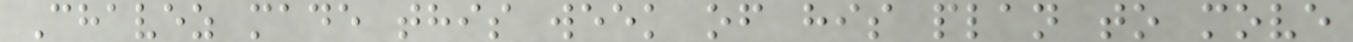Chavez made this week of his plan to move
